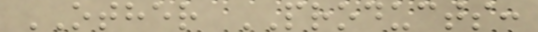OTHER PRODUCTS:
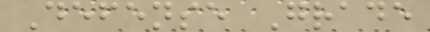Defense Grade
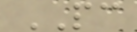PC
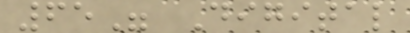65" Digital
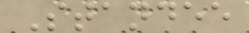Standee
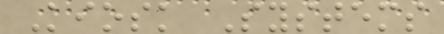Kiosk Systems
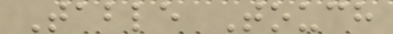Table Touch
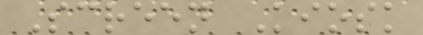Screen Kiosk
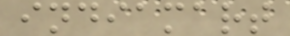indiamart
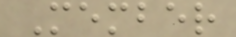Member
